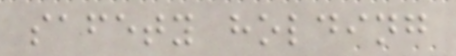safety holding
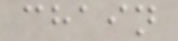chain
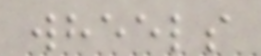wheels
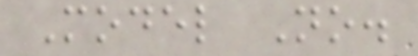Model No.
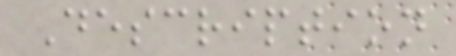Description
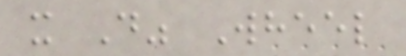x D" Wheel
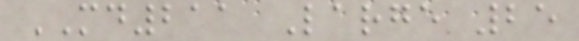MD211 Large 25
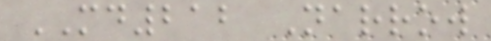MD212 Narrow
